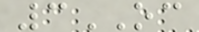3OC
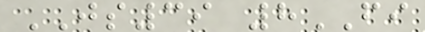JS39 8FI
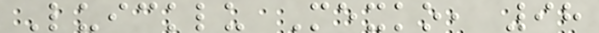Luicklu Mexko, 98
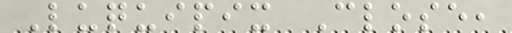Luquipix Close,
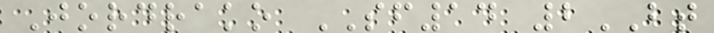Jordrako SF14 2BT
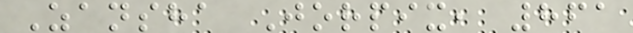Zansha Jorpix, 861
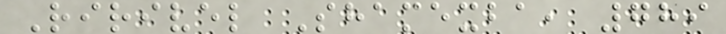Ririvel Shamexba, 789
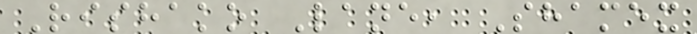Rishako Lane, Shamex
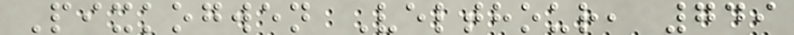Pixkogwen Velthour, 749
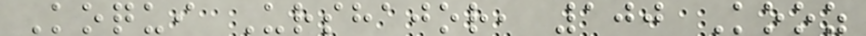Koqui Urshajor, 100 Kooz
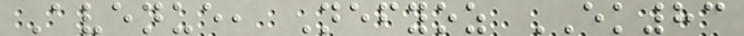Avenue, Nefyoz EK83
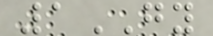1GY
